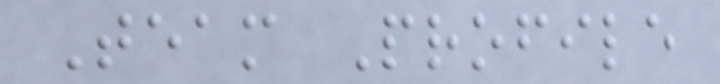Team Profile
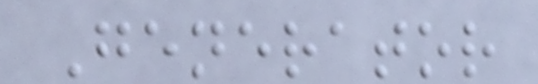Generator
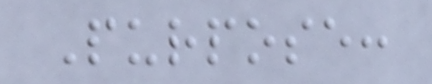Purpose:
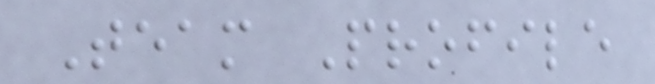Team Profile
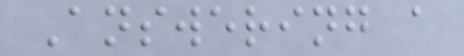Answering a
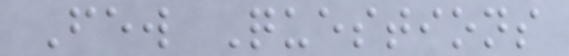Few Questions
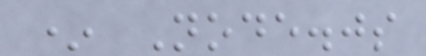* Node.js
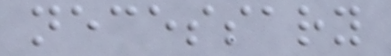necessary
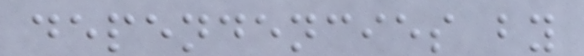dependencies by
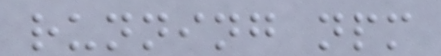running npm
